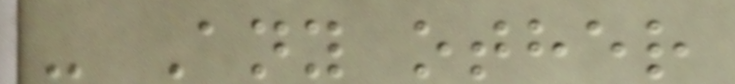- Any other
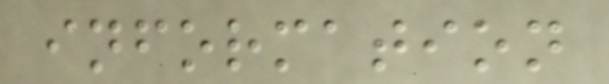information
